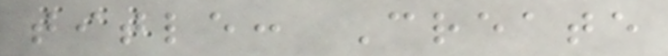title: Create
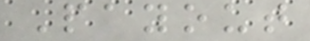Payout
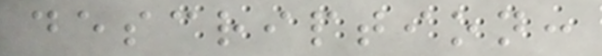description:
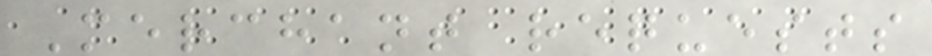Merchant requests
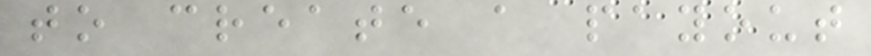to create a payout
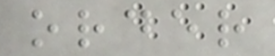order
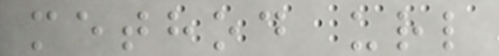method url
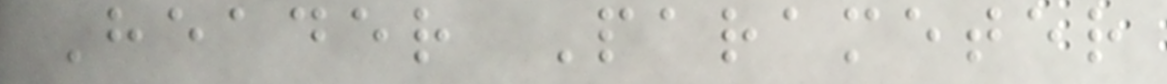Header Parameter
